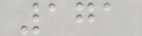171
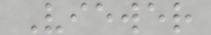Viewer
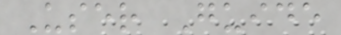User Guide
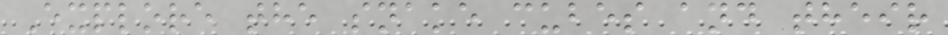Explore the snake cubes and their
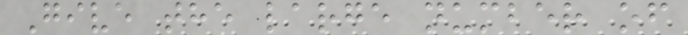Give the large number of
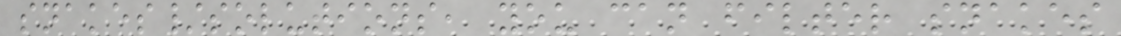snakes/solutions, you can filter snakes
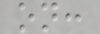on:
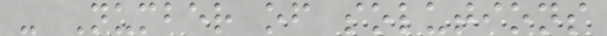- Number of solutions
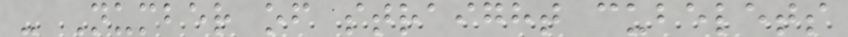- Number of straight cubelets
